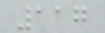117
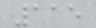115
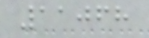11068
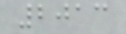2013
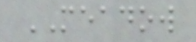MEADOW
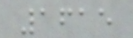1615
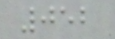052
